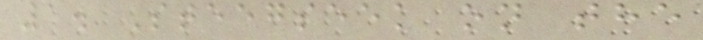1. Steegseek on the
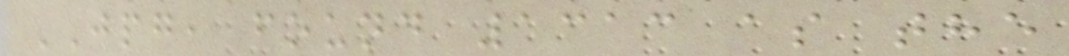JPG, found 1313 as the
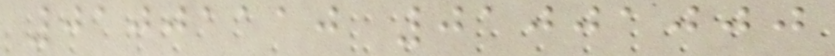01001110 01001000
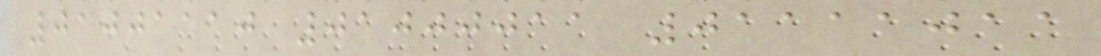01001110 01000011 01111011
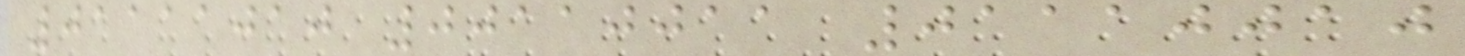01111010 00110011 01110010
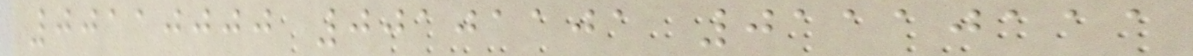00110000 00101101 01110111
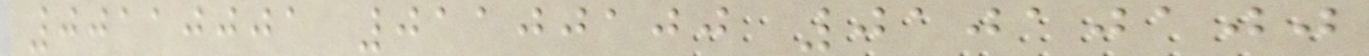00110001 01100100 01010100
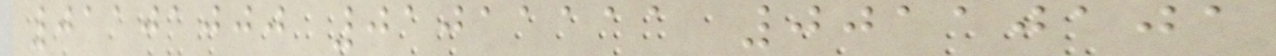01101000 01011111 00110101
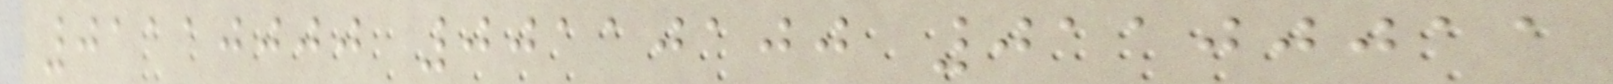01110000 00110100 01100011
